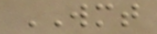WMT
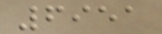6951
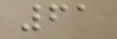61
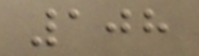108
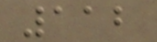112
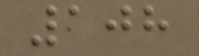108
